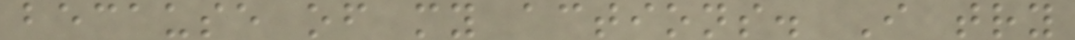because of my actions. I try
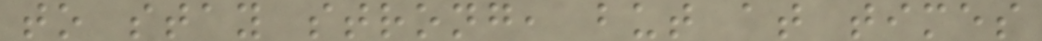to stay strong, but at times
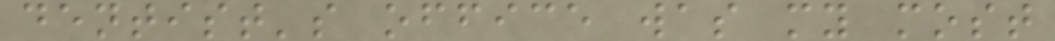dentist's office was my most
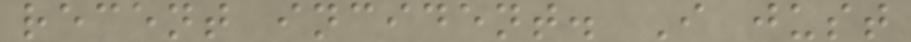recent incident. I just
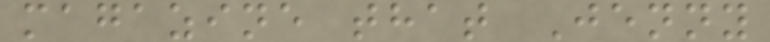magazine that Jenny
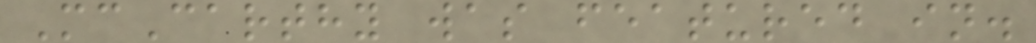McCarthy was featured in.
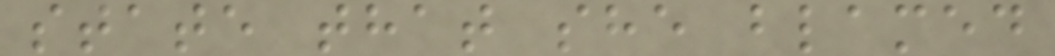state that she blamed
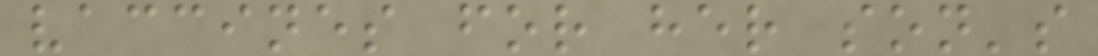vaccines for her son's
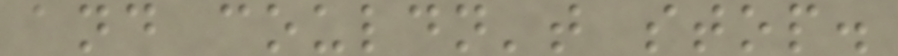and couldn't stop.
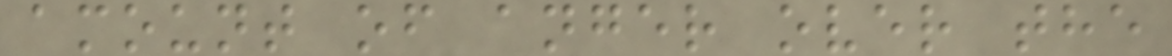amount of anger over the
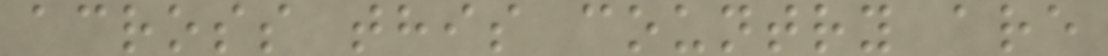across this country are
